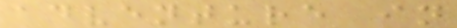adventure in
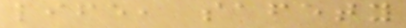life, safety
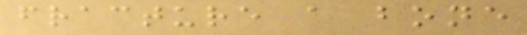fracture a bone
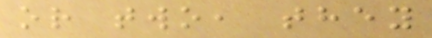or two, they
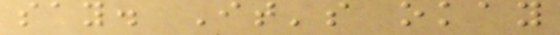say. It's okay
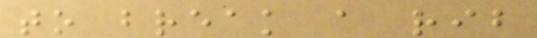to break a rib
